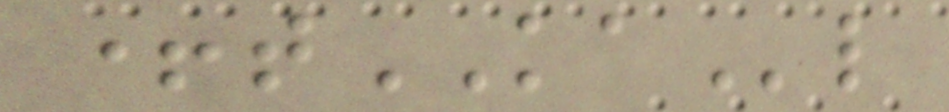+tKAl
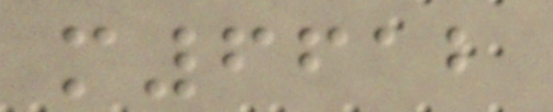m6612
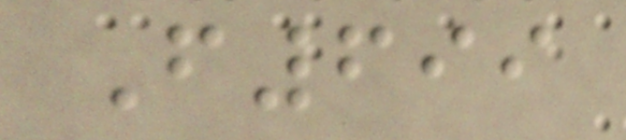F699
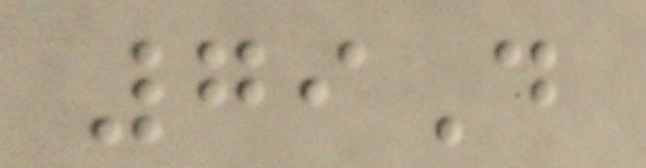79D
